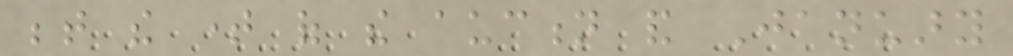between the time of the auction and January
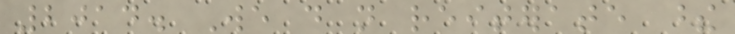2014. We do not reiterate these
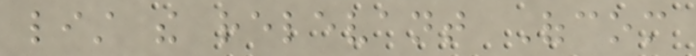list the relevant Ofcom
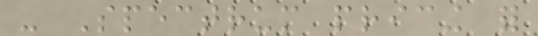- Spectrum pricing for
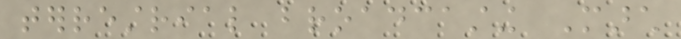terrestrial broadcasting March
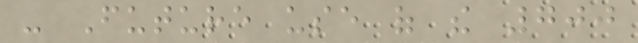- Future use of the 700
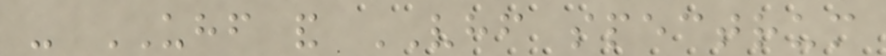- UHF and VHF spectrum
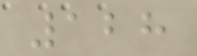128
